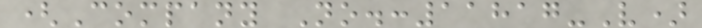(Company No.:11817-V)
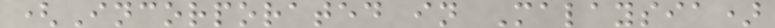(Incorporated in Malaysia)
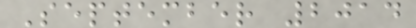September 2014
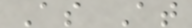As At
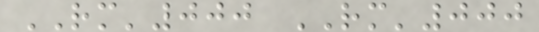RM'000 RM'000
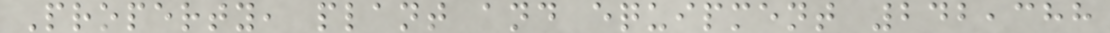Property, plant and equipment 242,388
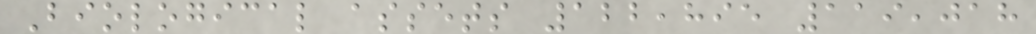Biological assets 122,895 119,018
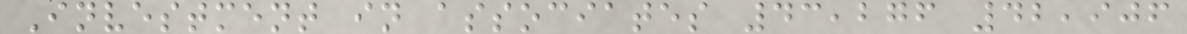Investment in associates 43,276 42,906
